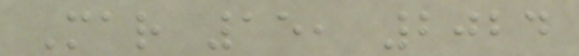Mar 15, 2024
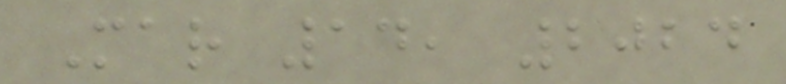Mar 14, 2024
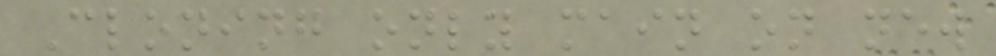Cloning only main on new
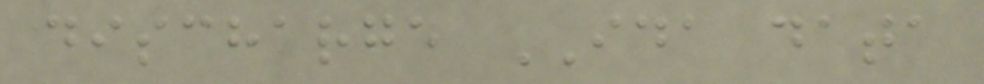discharge IDA data
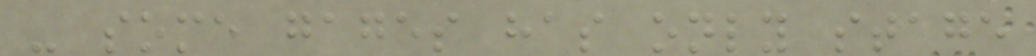- some gages has only stage
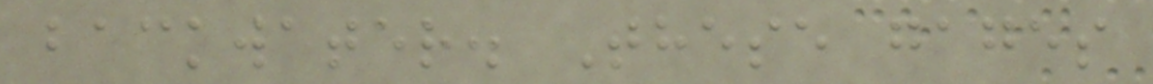backwater. These gages
